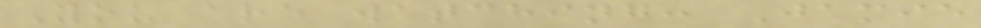You are watching: Jamie
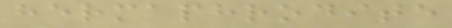hermaphrodite
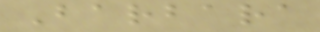Barbara
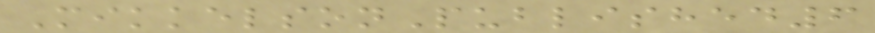MikkelsonPublished6
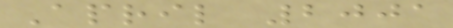April 2001
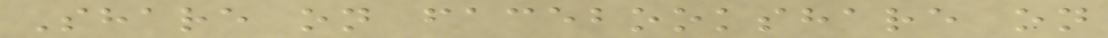Share on facebookshare on
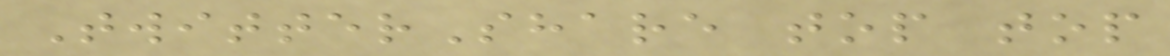TwitterShare top top
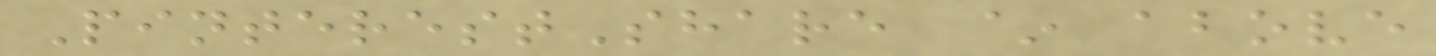PinterestShare ~ above
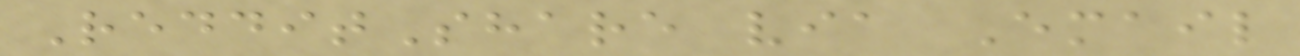RedditShare via Email
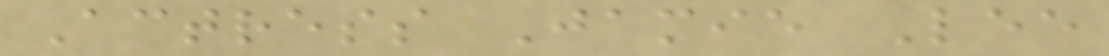Actress Jamie Lee
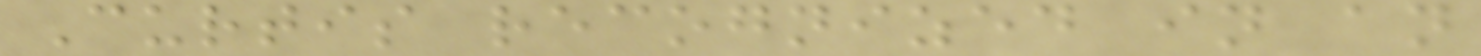Curtis recognized in an
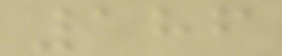186
